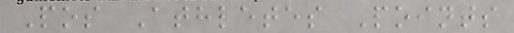Pos Athletes Points
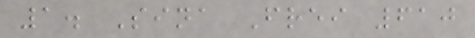1. Sina Frei 610
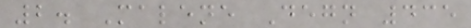2. Malene Degn 435
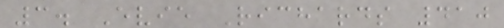3. Evie Richards 410
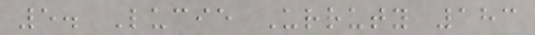5. Lucie Urruty 183
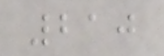210
